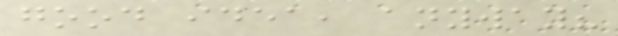good idea, anyway?
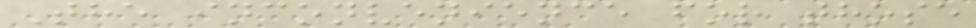The inconvenience for those
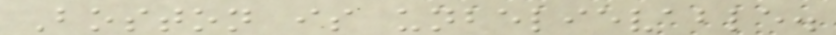Boston is unbelievable.
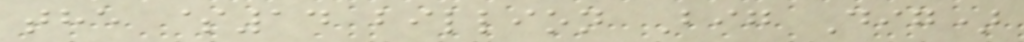the $14 billion Big Dig)
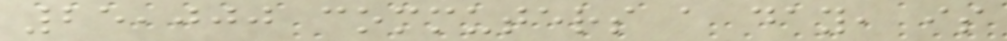25,000 commuters a day, is
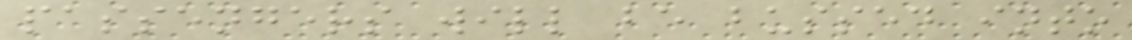passengers will be bussed into
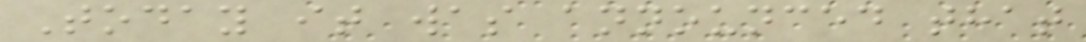Today it was announced that
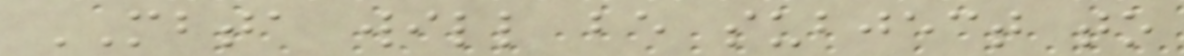MBTA will be subject to
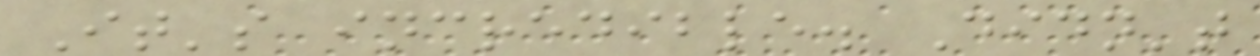It's incredible. Didn't
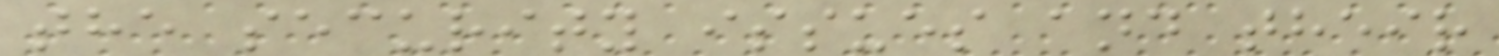the security issues and their
